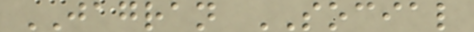JAGRAN SOCIAL
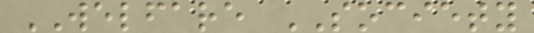WELFARE SOCIETY
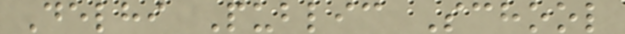Delhi Public School
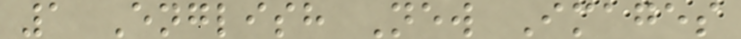1 English New Images
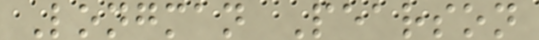Longman Pearson
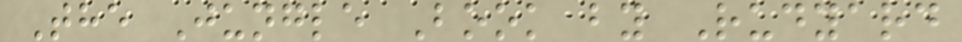The Jungle Book by Rudyard
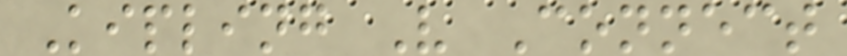Kipling V Connect
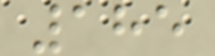185
